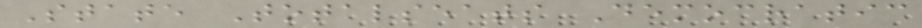State Totalseats Democratic
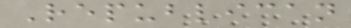Republican
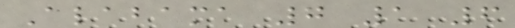Alabama 7 1 6
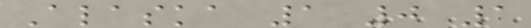Alaska 1 0 1
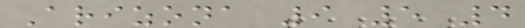Arizona 9 5 4
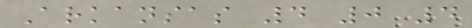Arkansas 4 0 4
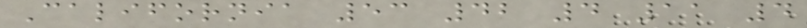California 53 42 4 11 4
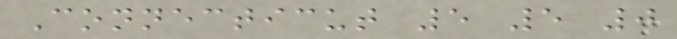Connecticut 5 5 0
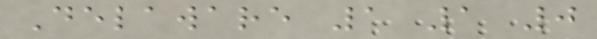Delaware 1 1 0
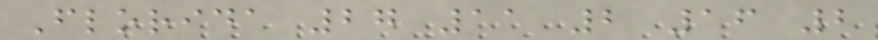Florida 27 11 2 16 2
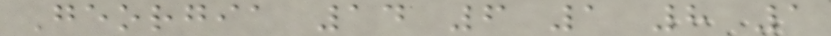Georgia 14 6 1 8 1
